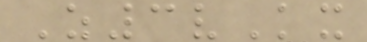Z3vKx
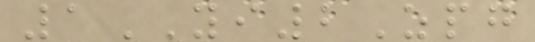1YI2Zpg
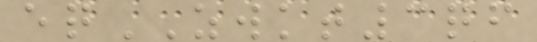eqZWKT3qf
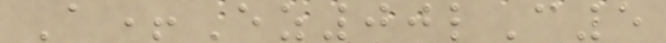A+Ez00lC5
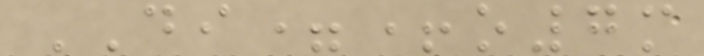DI=+o7m
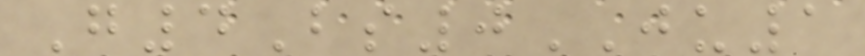G4Bs0JU1
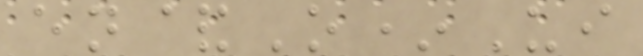en&O*Ui
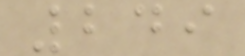249
